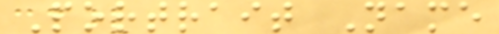Portrait Name
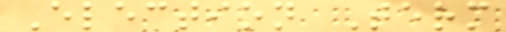Election Term
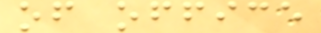of office
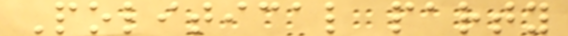Political party
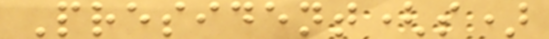President(s)
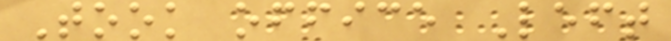Took office Left
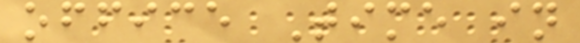office Time in
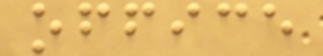office
